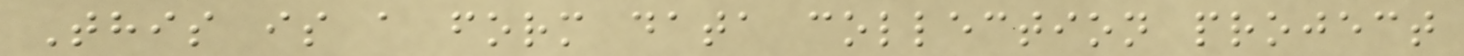This is a form data collection project
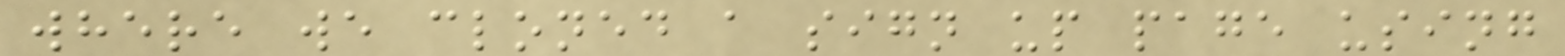where we cloned a sign up page using
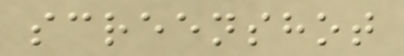screenshot
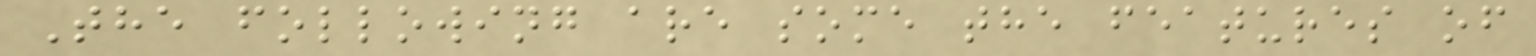The following are some the features of
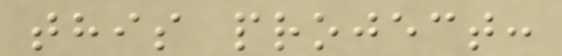this project:
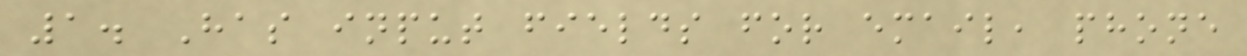1. Has input fields for email, phone
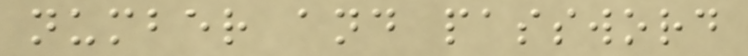number and password
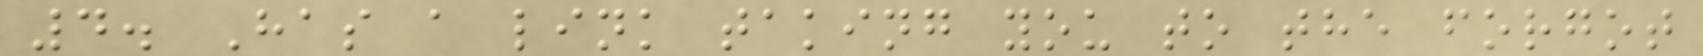4. Has a link taking you to the forgot
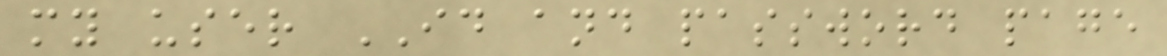my user ID and password page
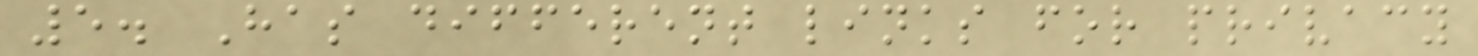5. Has different links for privacy
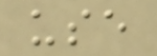use
